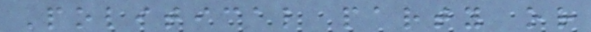Political party or
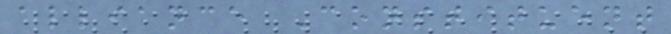alliance Constituent
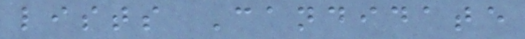lists Candidate
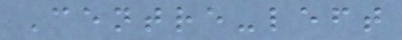Centre-left
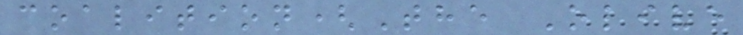coalition(The Olive
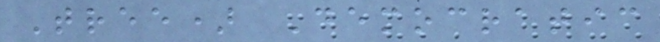Tree) Democratic
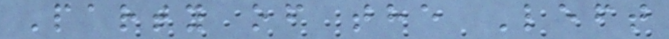Party of the Left
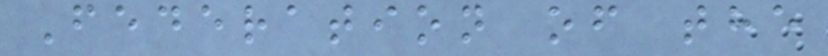Federation of the
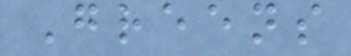Greens
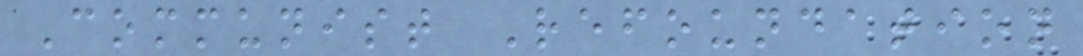Communist Refoundation
